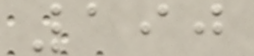190
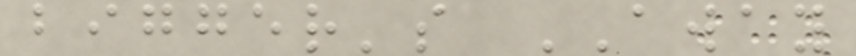bigger's AWAY
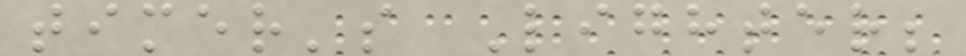timer's Lighter;
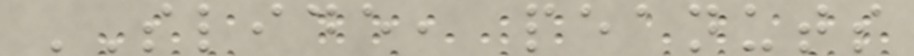SLIDE, peanuts
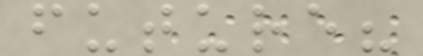future?
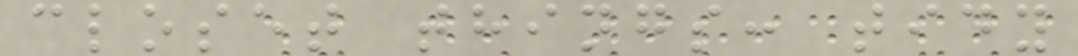closet things: tidy
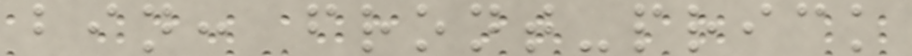bin: front-prick
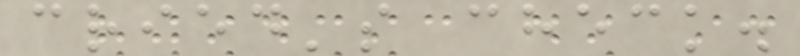cried's check.
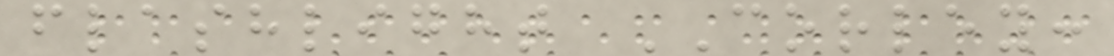flashlight CORLEY:
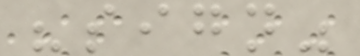"sign"
